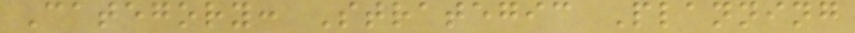Category: Strategic Planning
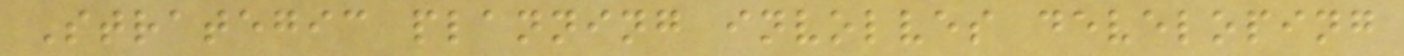Strategic planning involves developing
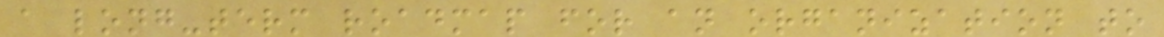a long-term roadmap for an organization to
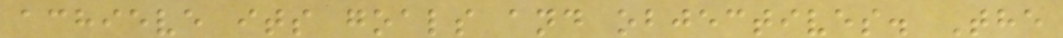achieve its goals and objectives. The
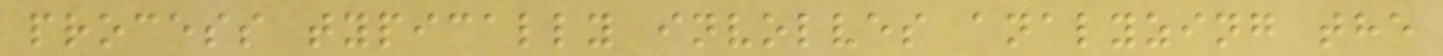process typically involves analyzing the
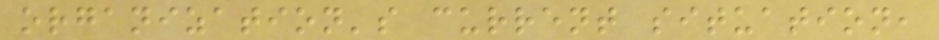organization's current situation,
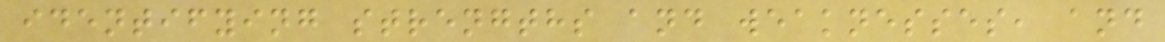identifying strengths and weaknesses, and
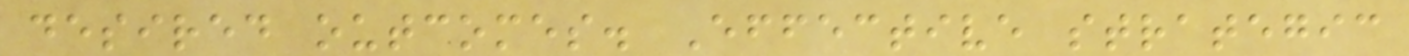desired outcomes. Effective strategic
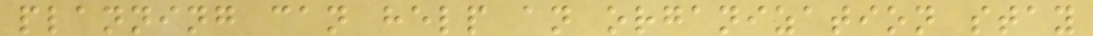planning can help an organization stay
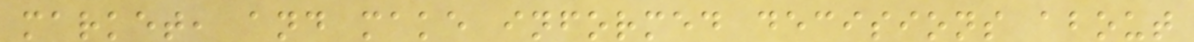market, and make informed decisions about
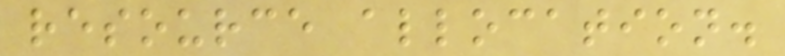resource allocation.
